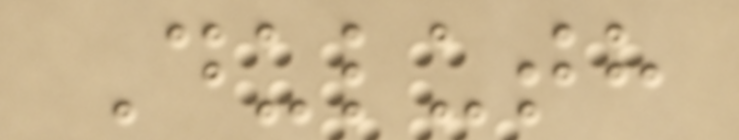Duluth
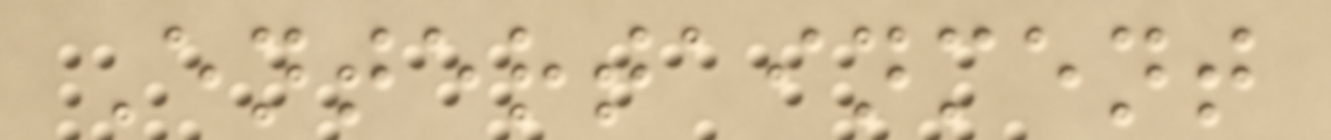Entertainment
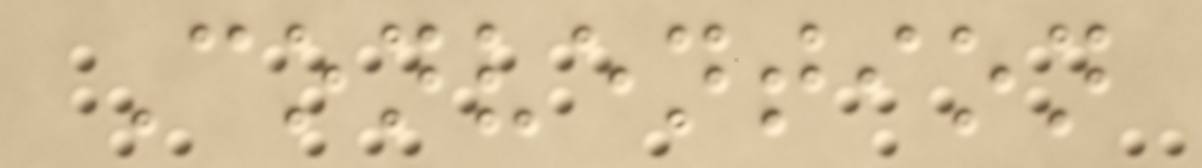Convention
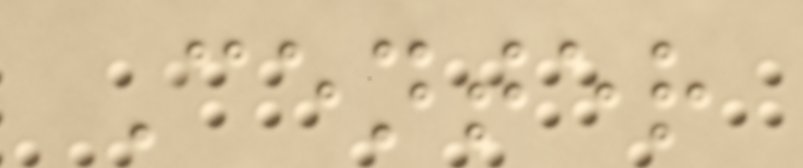Center
